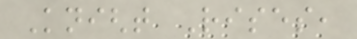Knight Rises,
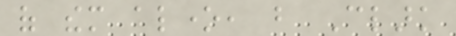of them alone, but Clark
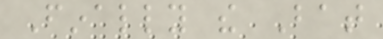Finally the Bat
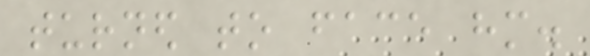turned to face him.
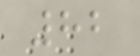82
